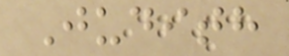Judith
